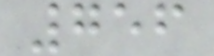756
